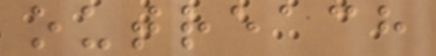outreach
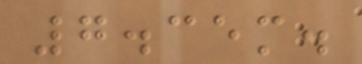7.35m.
